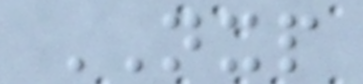NXP
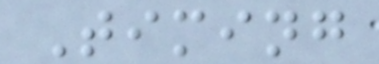Timing
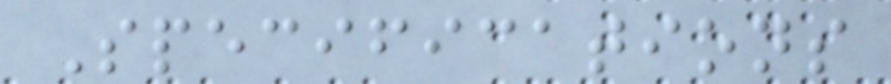Specifications
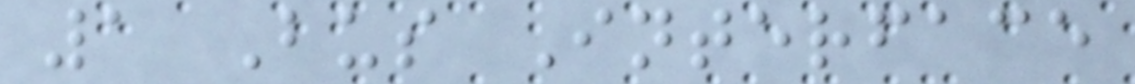1 Bus Interface
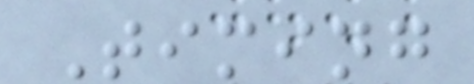Timing
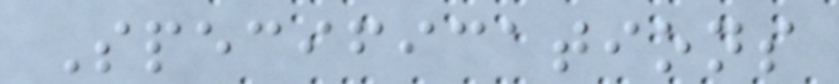Specifications
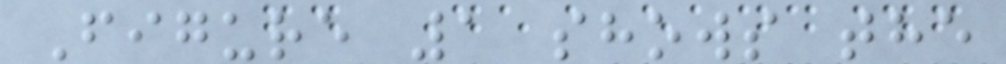Figure 1 shows the
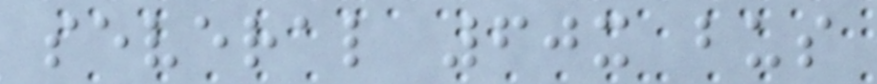several 60x bus
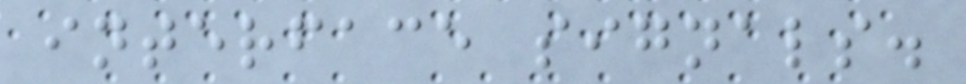interface signals.
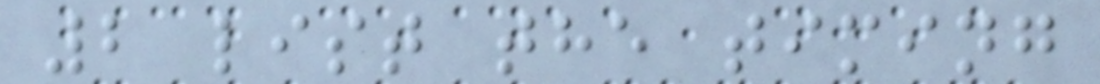2 list the timing
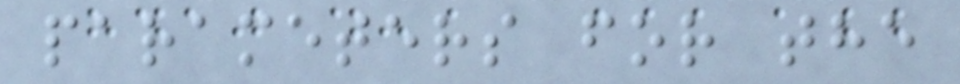parameters for the
